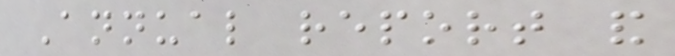Annual report and
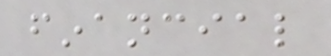financial
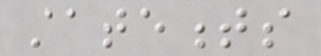statements
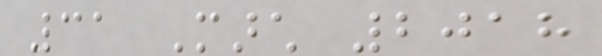31 March 2018
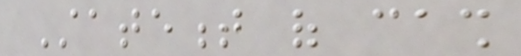Statement of cash
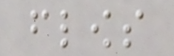flows
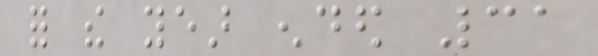for the year ended 31
